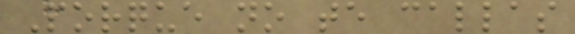Porque no te callas
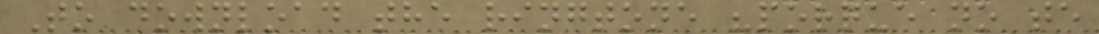To download the ringtone "porque no te
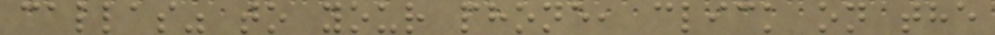callas" to your phone, click on the
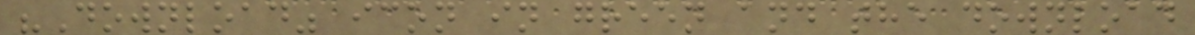"Download" icon in green and the download
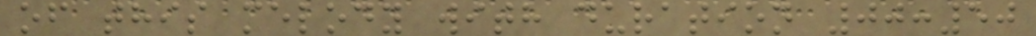of this melody with duration 00:50
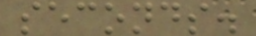seconds.
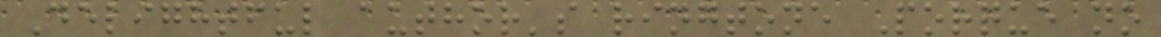Delightful author's ringtone Porque no
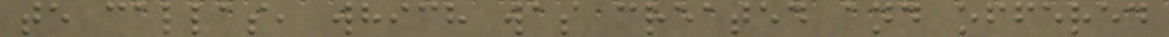te callas, which was created and offered
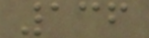136
